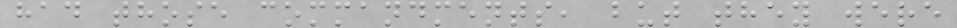had those commandments, but they were
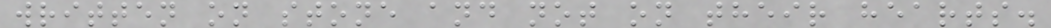written on stone and not on their hearts.
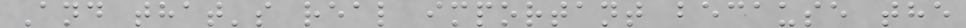And that's real important because the
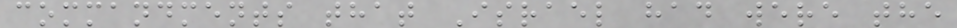commandments that Israel had were the
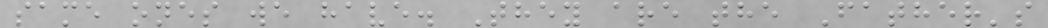same ones we have. They are the Father's
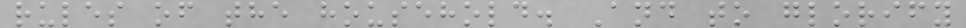rules of the household. And to glorify
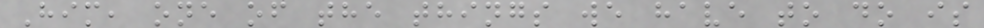Him, one of the things we have to do is
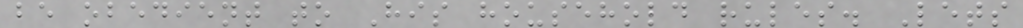be obedient to His household rules. Lets
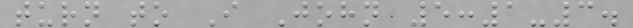turn to I John 5:1-3.
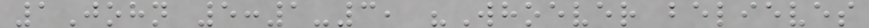1John 5:1-3, "Whoever believes
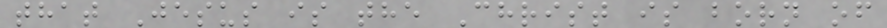that Jesus is the Christ is born of
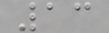13
